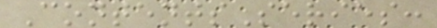ContentsSeries:
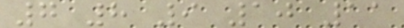7 8 9 10 11
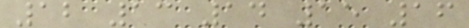12 13 14 15 16
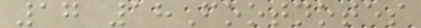17 18Footnotes
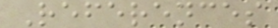References
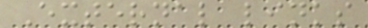External links
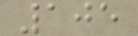105
